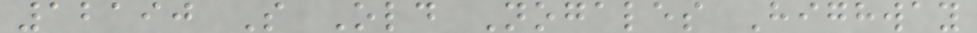12190 S Old Nogales Highway
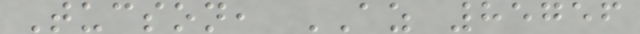Tucson, AZ 85756
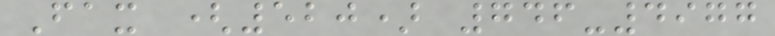Fax (520) 746-4977
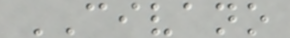CIVANO
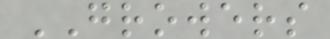GROWERS
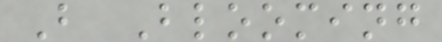B Blooming
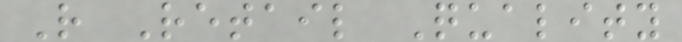R Retail Quality
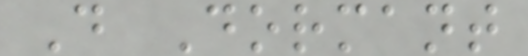D Dormant
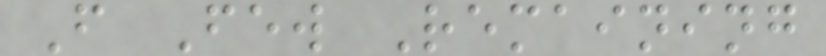F Few Remaining
